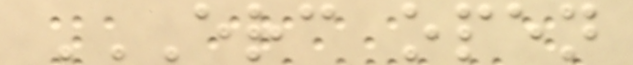ERC OPEN
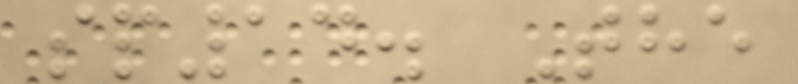sp14. The
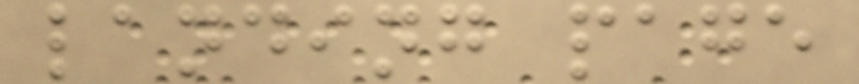landing page
